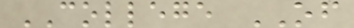COLLEGE OF
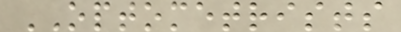OPTOMETRISTS
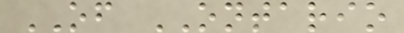OF ONTARIO
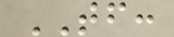TF:
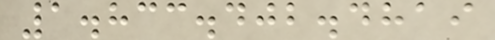1.833.402.4819
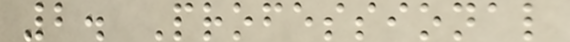2. Professional
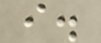i.
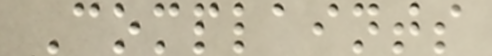Complaints
